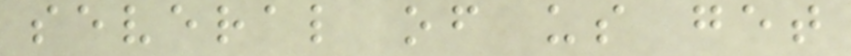several of us get
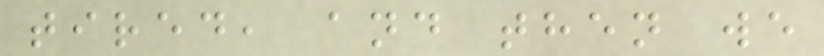tired, and then we
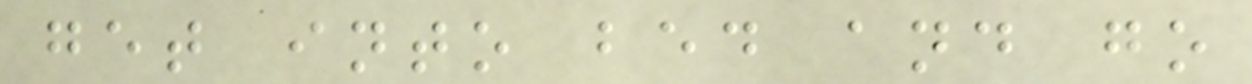get into bed and go
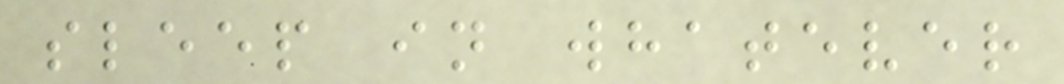sleep in whatever
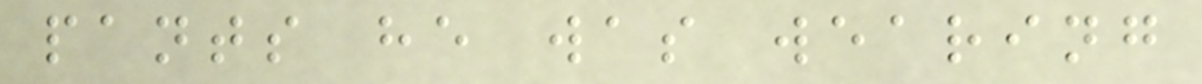pants he was wearing
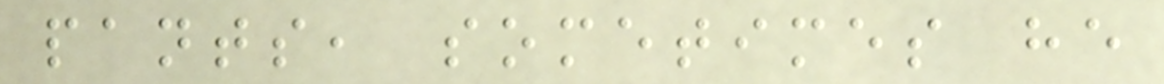pants, sometimes he
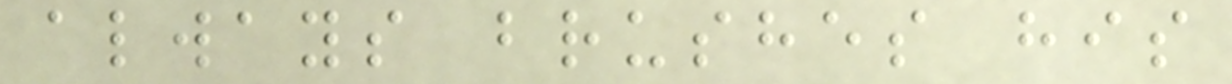always brushes his
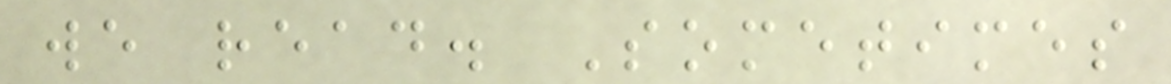we read. Sometimes
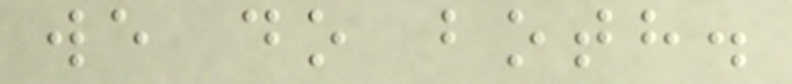we do both.
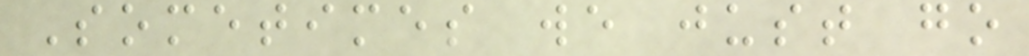Sometimes we just go
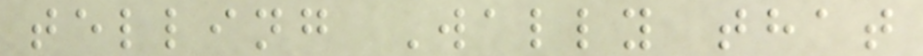telling Wally that
